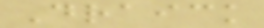Draick
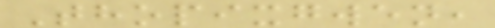Thopixgwen,
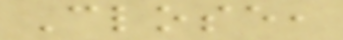Close,
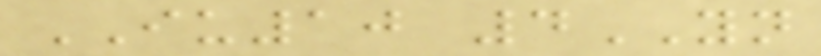IU10 4YN
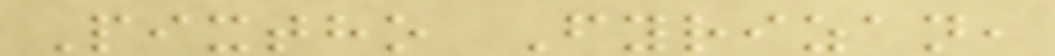Pixtho Fyrizan,
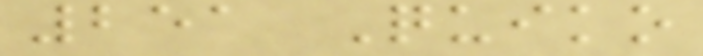251 Quiko
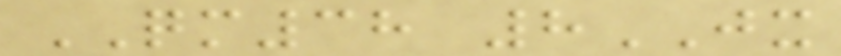QM38 8JX
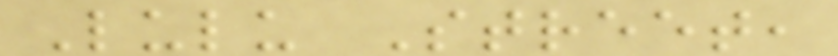Lulu Street,
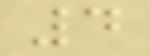4
